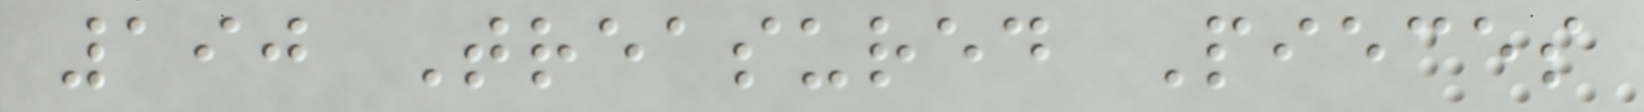190 Treasured Pieces
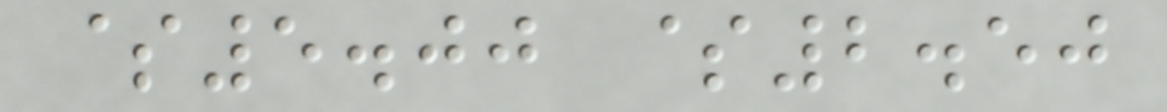$5.00 $2.50
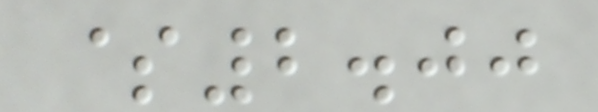$2.00
